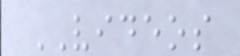VIDEOS
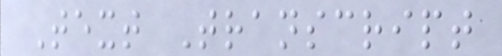Text Transcript
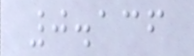0.136
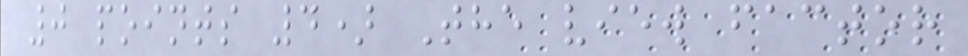0 points 4) The view factor
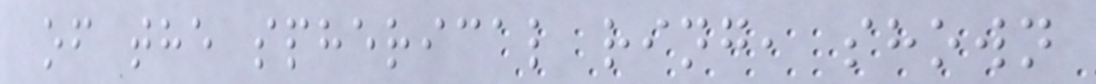of the spherical ring, shown
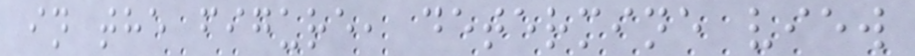in the figure, determine view
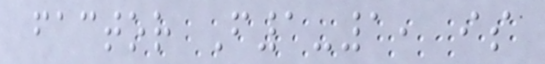factor F1-1, is
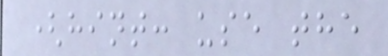(hint: use the
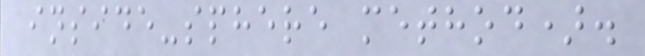inside-sphere method).
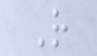R
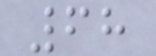68
